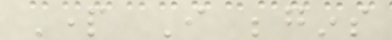Part I begins
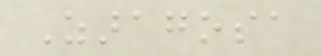Zaragosa
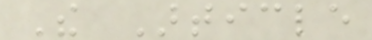The Article
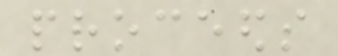proceeds
